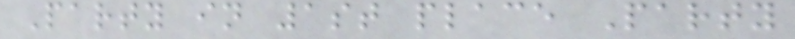Party in 1st place Party
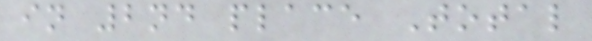in 2nd place Total
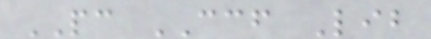PC CCF Lib
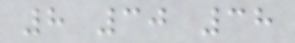8 30 38
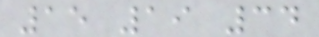15 19 34
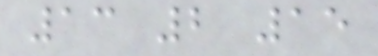13 2 15
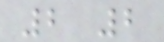2 2
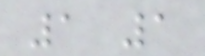1 1
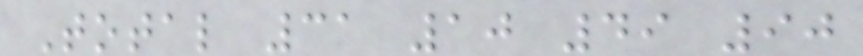Total 31 10 49 90
